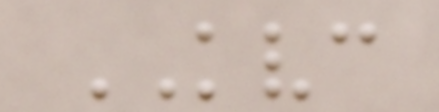KVC
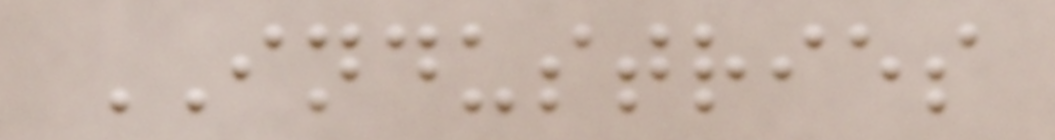INDUSTRIES
